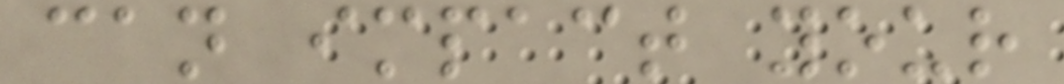can impact your
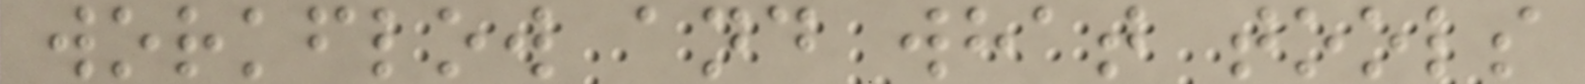workflow and what tools
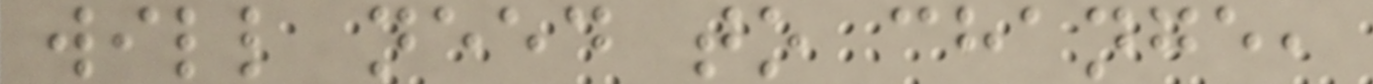will need to change,
